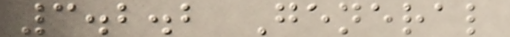3.2.2 General
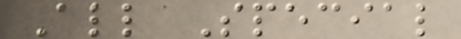All Special
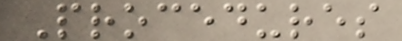Procedures
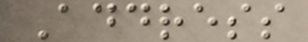Address
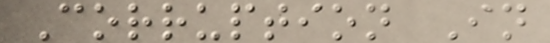Corruption In
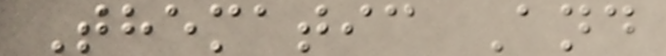Thematic And
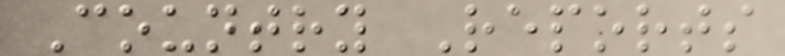Country Reports
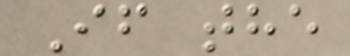If the
